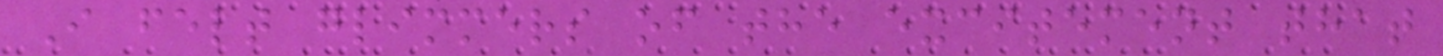I felt glimmers of the excitement that
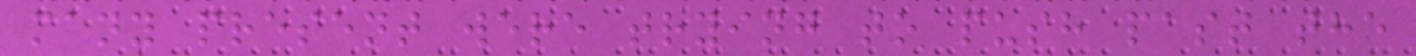many present were trying to push past the
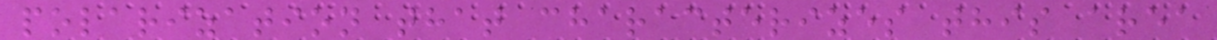polarization that characterizes this area
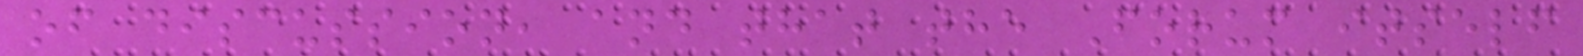of discussion, and that the Forum itself
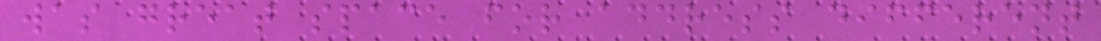was great space for address different
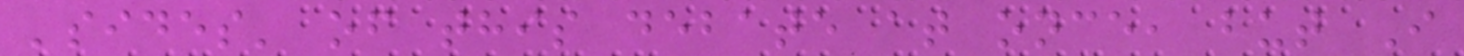'sides' of this debate at once, but I
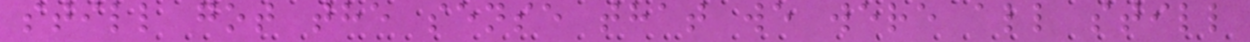still got the sense that we were all still
